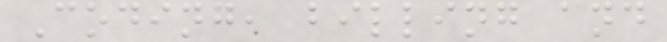Coding, billing and
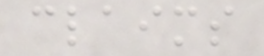claims
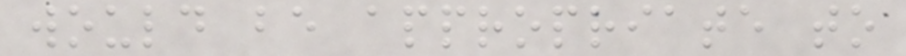would be appropriate to
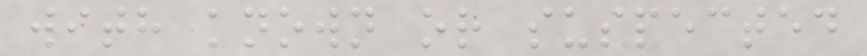with known or suspected
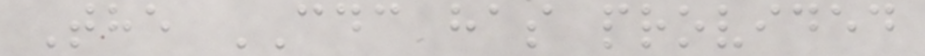The CDC has provided
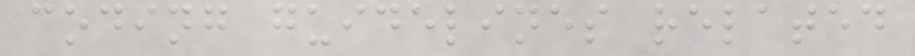coding guidelines related
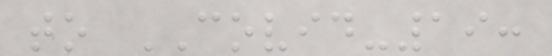to COVID-19:
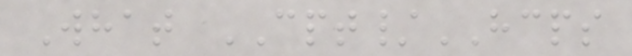What CPT/HCPS
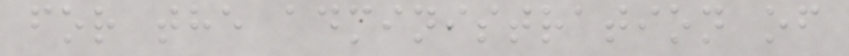for the administration of
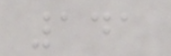141
